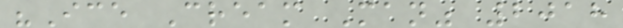"Ice Cream Man" 2018
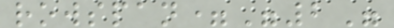rowspan="2"
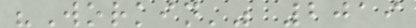"Workin'" 2019
